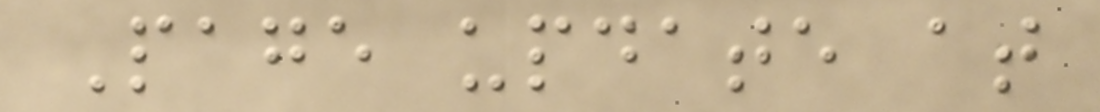Page update at
